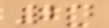24
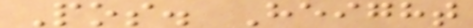Pos. Height
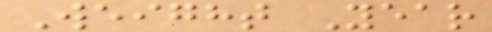Weight Year
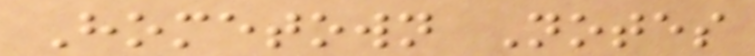Hometown Notes
